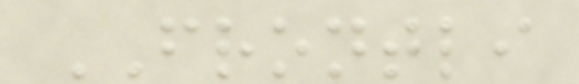FRONTLI
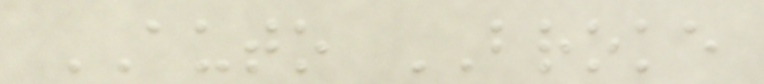AUTO BROKE
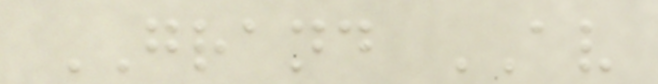GRAND AV
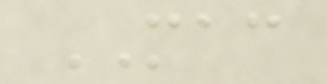MAC
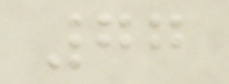77
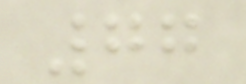77
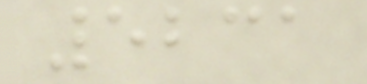5231
